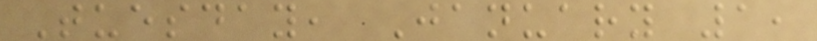Tuesday, January 1,
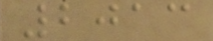2013
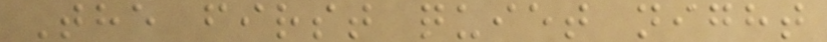The first quiet night
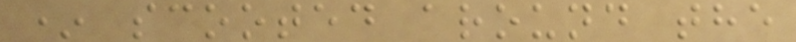* scooted around the
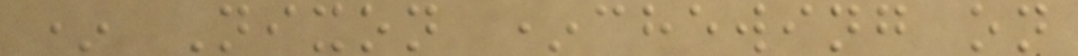* Nixon *chewing on
